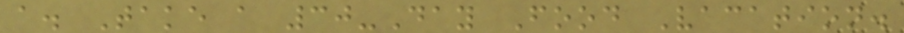a. Take a 30-Day Food Vacation.
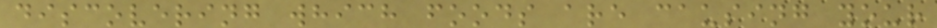discovering which foods are causing your
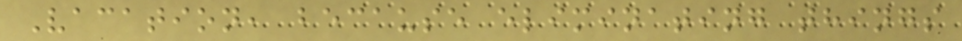Vacation, because eliminating things
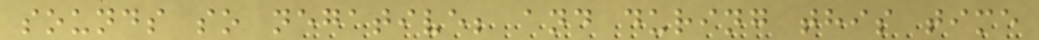sounds so negative; and during this time
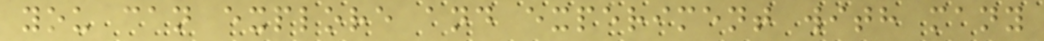you can explore and experiment with many
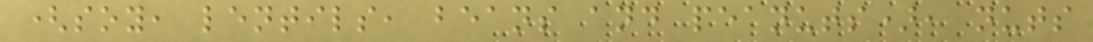(soy, lentils, beans and peanuts), nuts
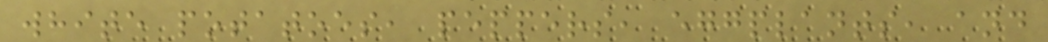white potatoes, peppers, eggplants, and
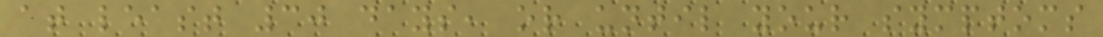at least 30 days, or until your symptoms
